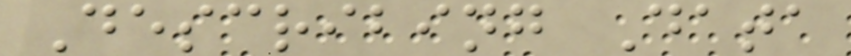Describing Data
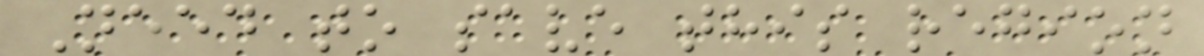Need to save this region
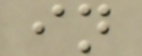in
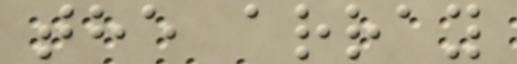the array
